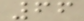66
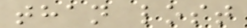than lost
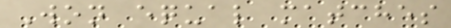Won equal matches
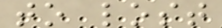to lost
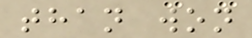than won
